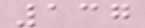137
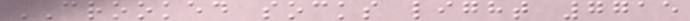CROOKED socks light 7715
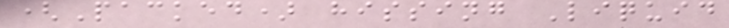(Packed) hissing Liquid
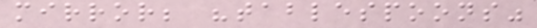mirror; "tablespoons"
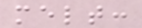melt:
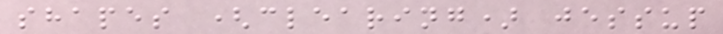shapes (clearing) jessup
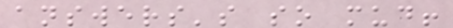answers's so mud!
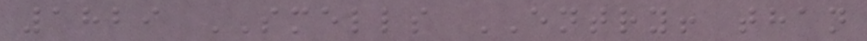1829 SMELLS ENTRY! than
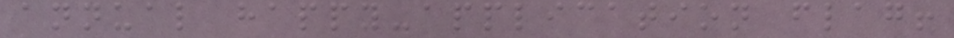annual happy-application flag!
